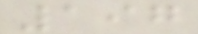197
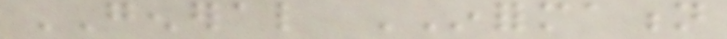GENERAL INFORMATION
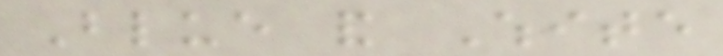Blue and White
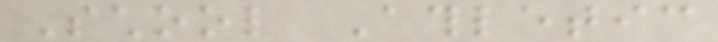School Athletic
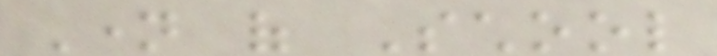Name of School
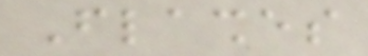Flashes
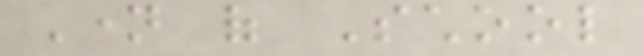Name of School
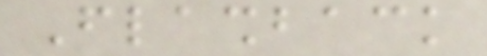Flashback
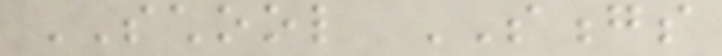SCHOOL SONGS
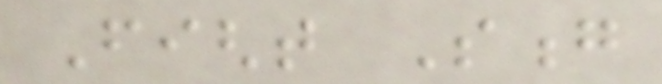Fight Song
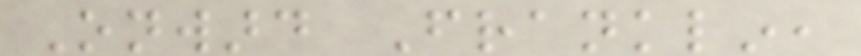Onward Franklin,
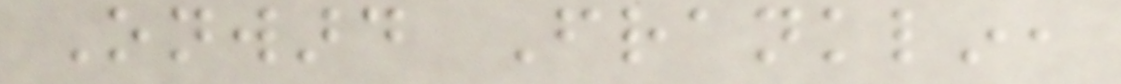Onward Franklin,
